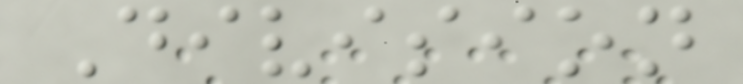Division
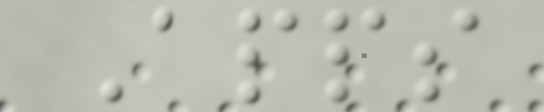Apps
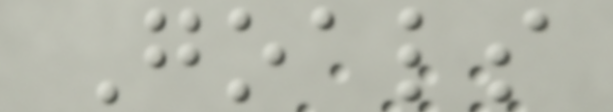Goals
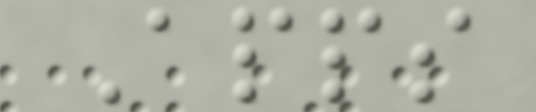Apps
